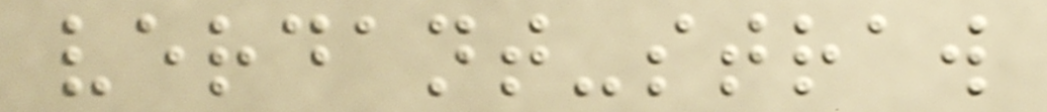verdant-straw
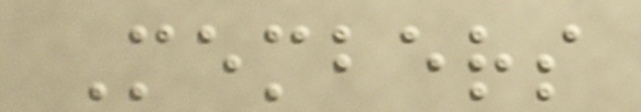Members
